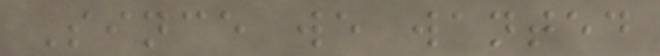Since we wanted
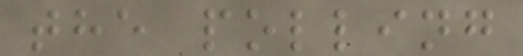the polling
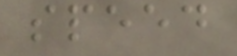speed
